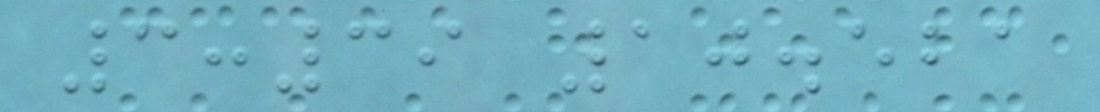3:39 10.521
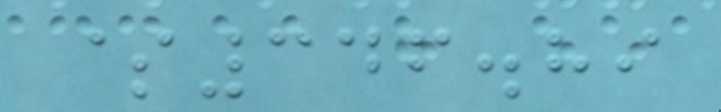$346.89
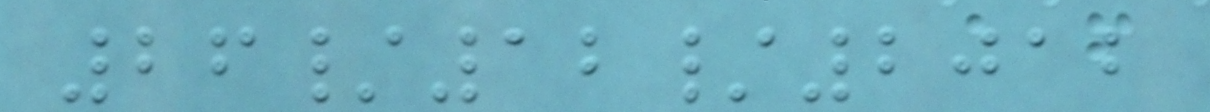26/12/2012
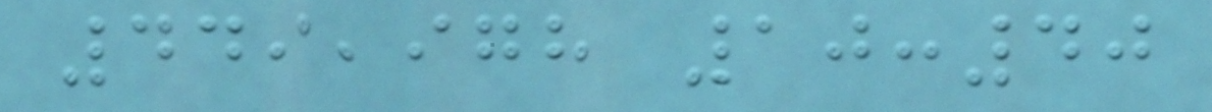449,978 10:40
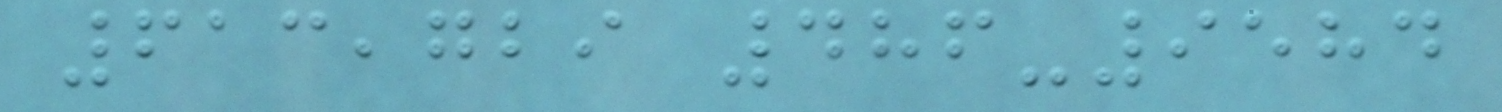613,729 486-9584
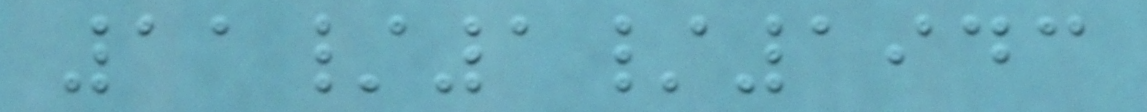11/1/1943
